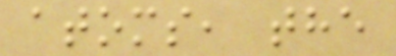atoms, the
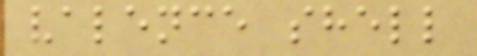valence shell
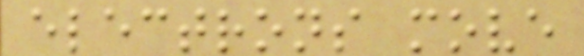electrons move
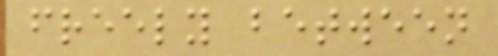freely between
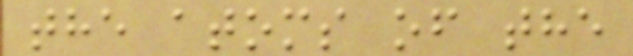the atoms of the
